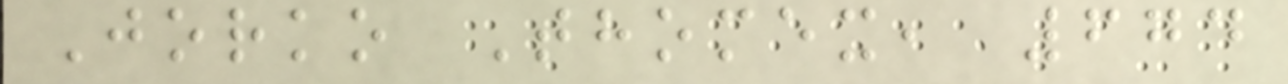Jorko Thomex, 674
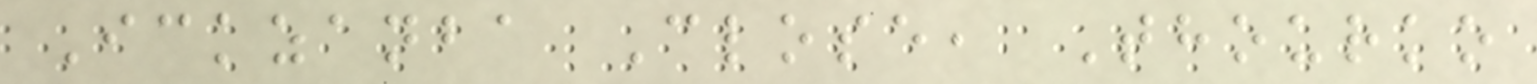Ickzanba Close, Thourko
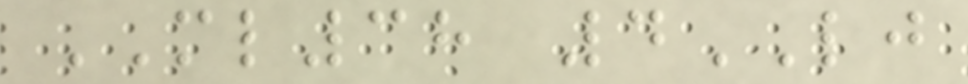ML38 4LJ
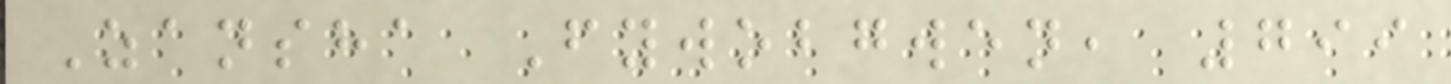Zansha Fywobgwen, 799
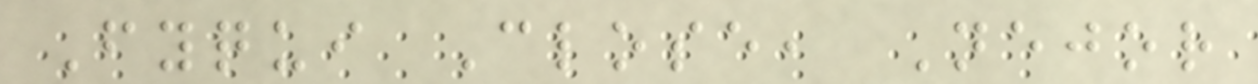Fyqui Close, Nejor
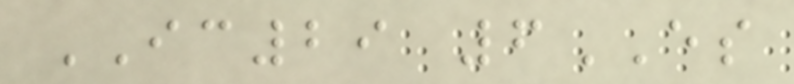IC29 6ES
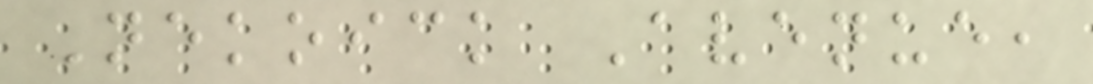Nekoick Avenue,
